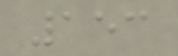153
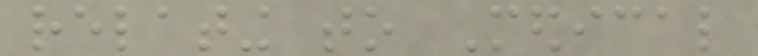relating to Medical
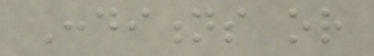Conditions or
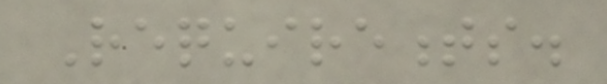Requirements.
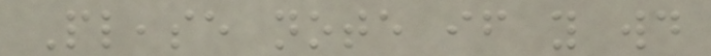Please note if you would
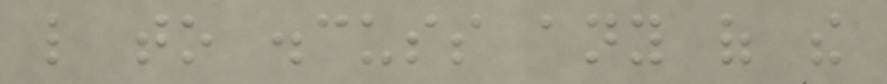like to discuss any of the
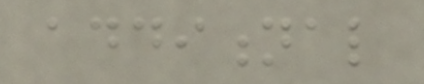additional
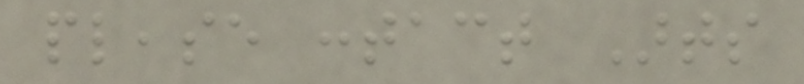please contact Arts
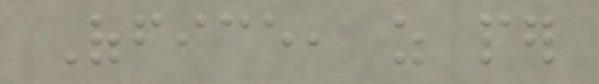Office, as per
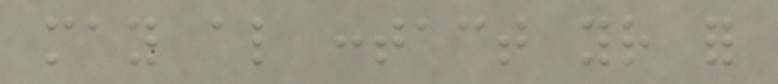may also contact your for
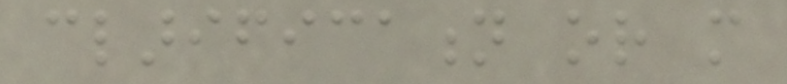clarification or more
